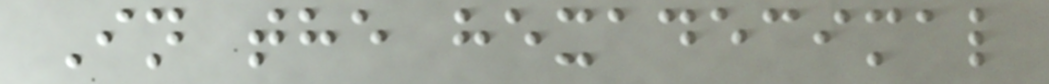In the hexadecimal
